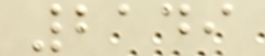2149
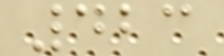423
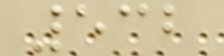532
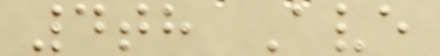4th Ave
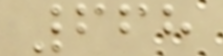668
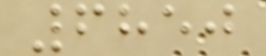6850
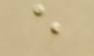e
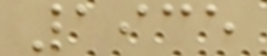1935
